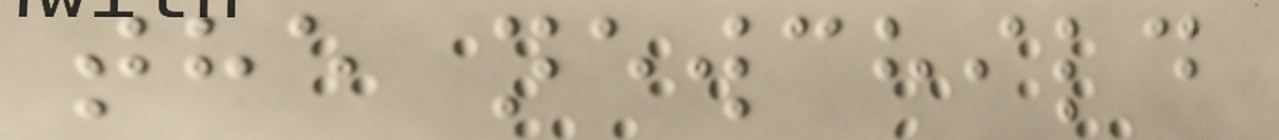the newchild
